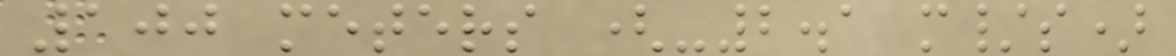100 meters (-2.1 m/s)
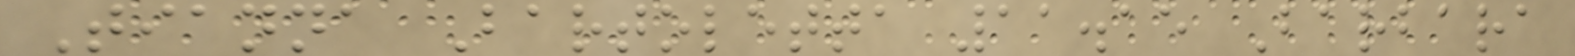Tianna Bartoletta 11.15 Barbara
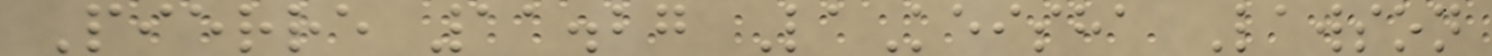Pierre 11.27 LaKeisha Lawson
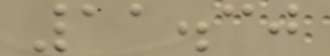11.30
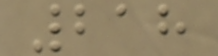218
